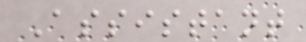Assistant
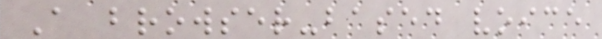A browser-based voice
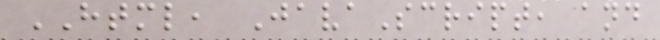HTML, JavaScript, and
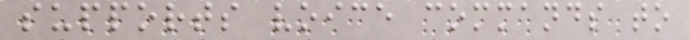supports voice commands to
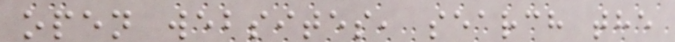open websites, search the
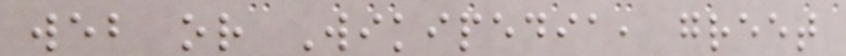web or Wikipedia, greet
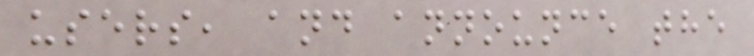users, and announce the
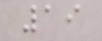19
